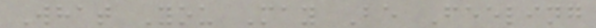What You May Be Feeling
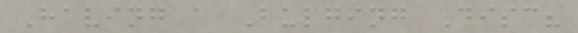Having a Bulging Disc?
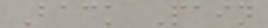Back Pain
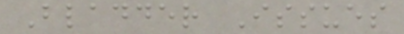Bladder Issues
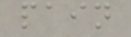pain
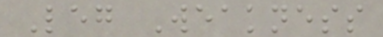Leg Weakness
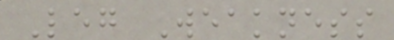Leg Weakness
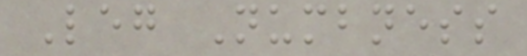Leg Numbness
